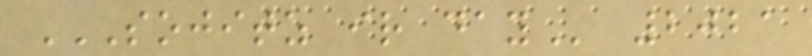SOJITZ IR DAY 2021
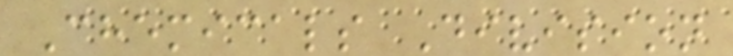Chemicals Division
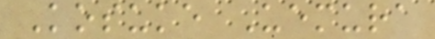Kosuke Uemura
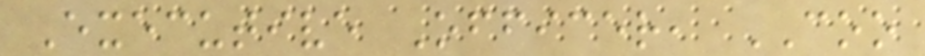Executive Officer, COO
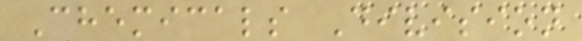Chemicals Division
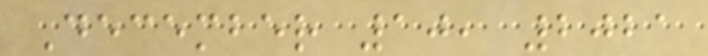December 10, 2021
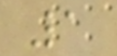1
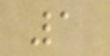1
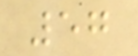57
